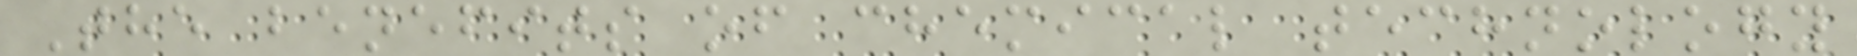The benefits of chemical technology
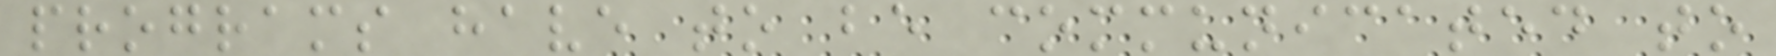programs have to be communicated to
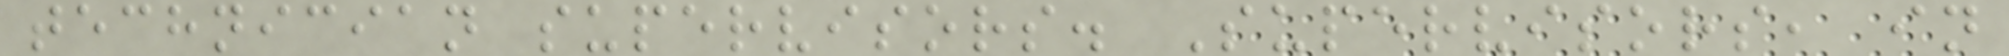technician supervisors. Supervisors, in
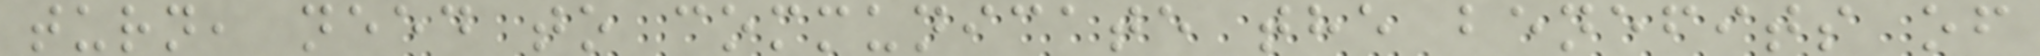turn, need to communicate the benefits of
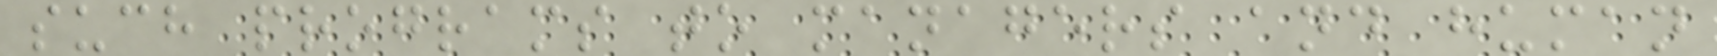such programs to managers and human
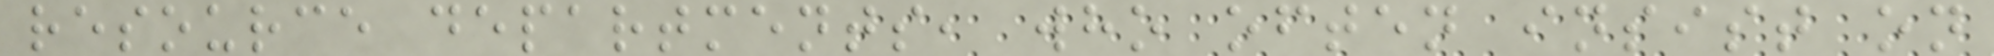resource departments, who often insist on
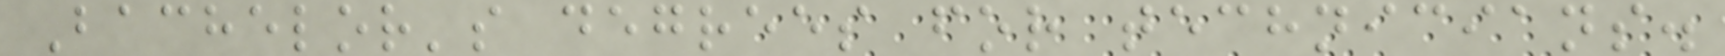Bachelor's degrees for technicians.
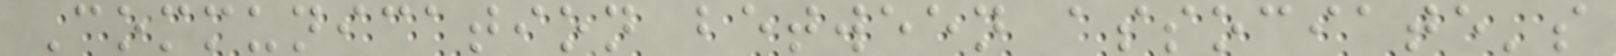Communication between associate's
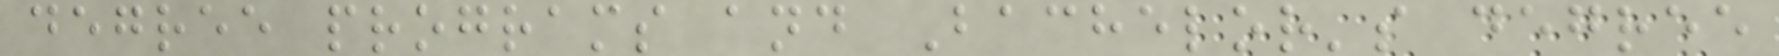degree programs and Bachelor's degree
